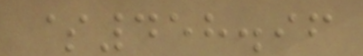$458.96
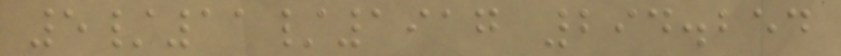5/11/1917 294.254
